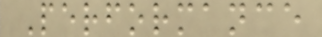Performance
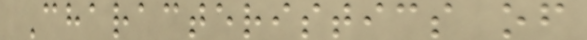Characteristics of
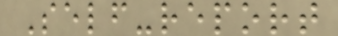Self-report
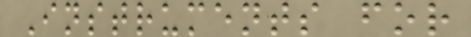Instruments for
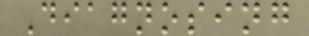Diagnosing
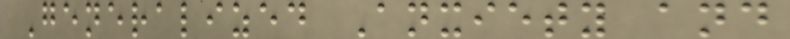Generalized Anxiety and
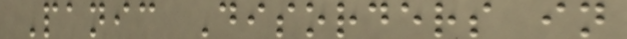Panic Disorders in
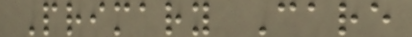Primary Care
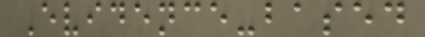Evidence-based
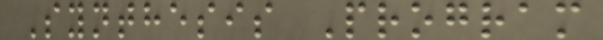Synthesis Program
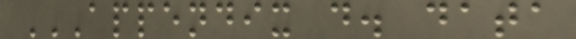APPENDIX D. DATA
